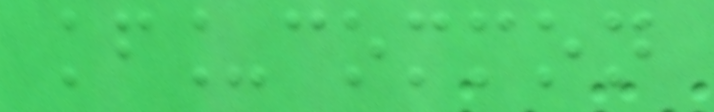kf_common
